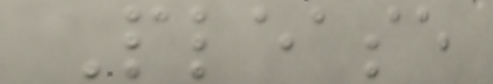Please
